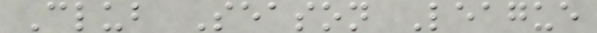Club Season League
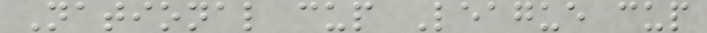National cup League cup
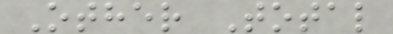Other Total
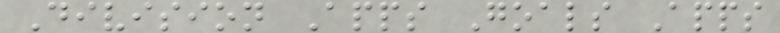Division Apps Goals Apps
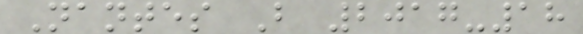Nantes B 2017-18
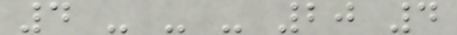4 - - - 20 4
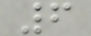6
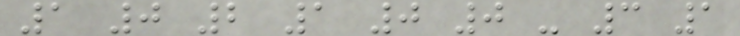1 0 2 1 0 0 - 3 1
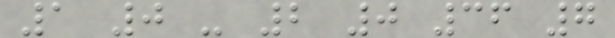1 0 - 2 0 36 7
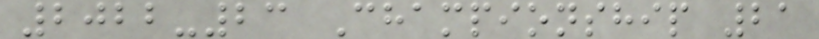2022-23 Championship 21
